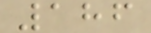186
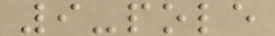9-pole
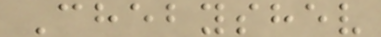Chebyshev
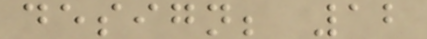design; 12
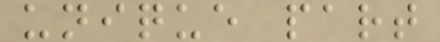unique part
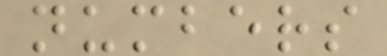numbers
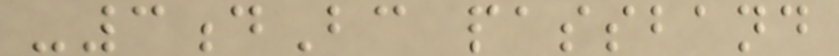-3dBc passband
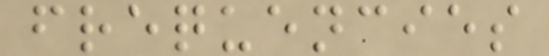frequencies
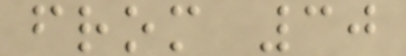from 30
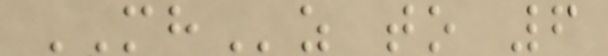MHz to 6
